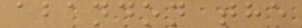abandon the
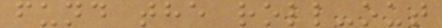fund the roll-out
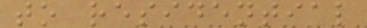to residential
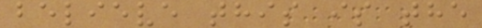believe this is the
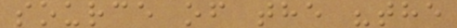source of the "the
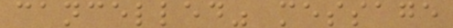cancelled" message
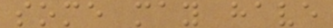some may have
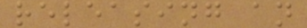releasing an
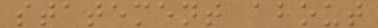statement about
